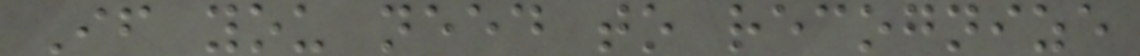If you need to recognize
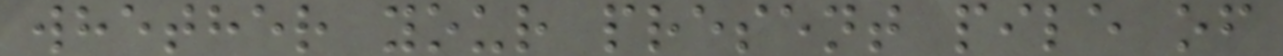whether your present pile of
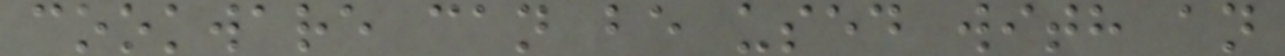cookware can be used with an
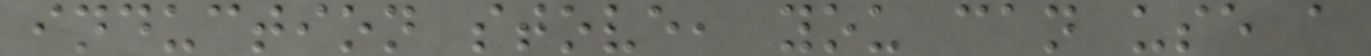induction stove, you can use a
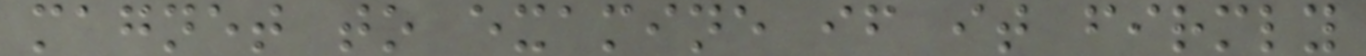magnet to examine if it firmly
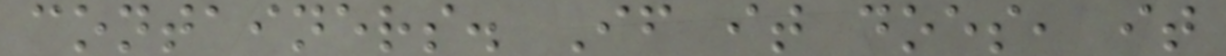containers. If it does, it
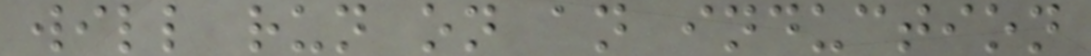will run on an induction
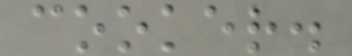cooker.
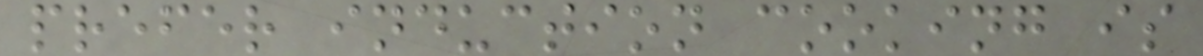prefer induction cooking is
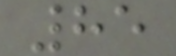85
